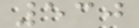530
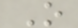O
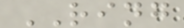RING
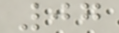07
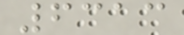6313
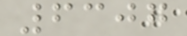6307
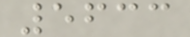5633
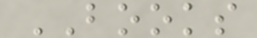BOOKS
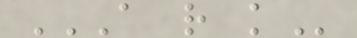A R K
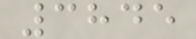3845
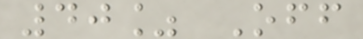40% Off
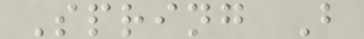Spring B
